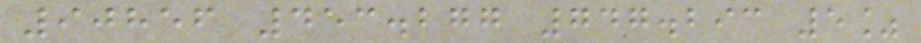90856 453.277 747.293 5%
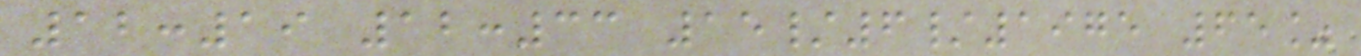12:19 12:33 15/6/1975 65%
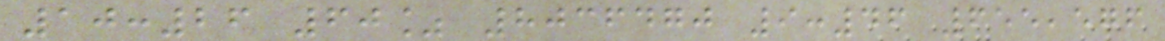10:26 60% 8036470 9:46 655,576
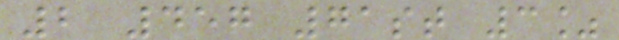2 457 71st 3%
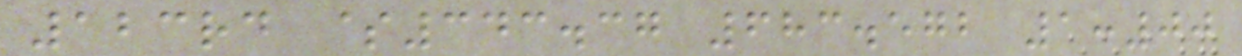123rd $343.37 683.572 1:00
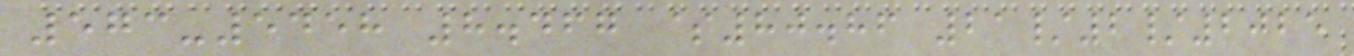573-5458 8.467 $80.86 21/2/2025
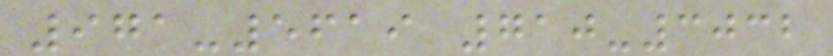971-5619 710-3032
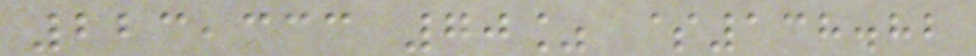223,333 70% $138.82
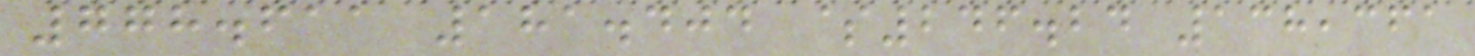778.611 181.404 $246.24 138,361
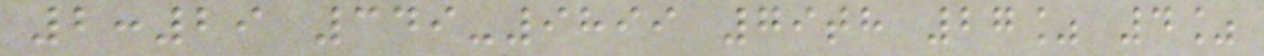2:29 349-9899 79th 27% 4%
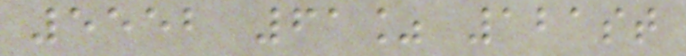5552 61% 121st
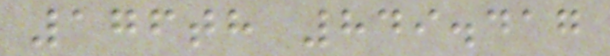176th 849.417
